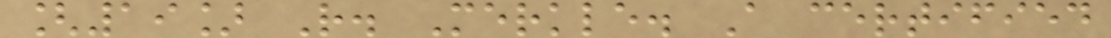[19] R. Merkle. A certified
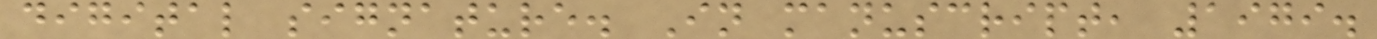digital signature. In manuscript, 1979.
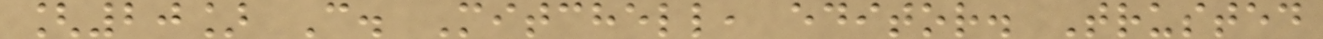[20] C. Mitchell, editor. Trusted
